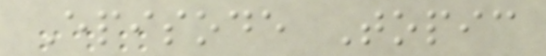Episode Topic
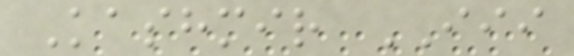Kashmir III
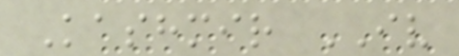Kashmir IV
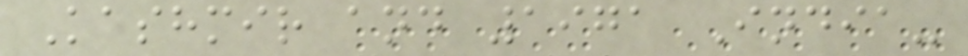Kashmir and 1971 India-
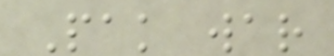Pak war
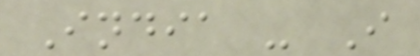India - I
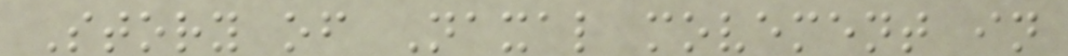Story of Naxal movement in
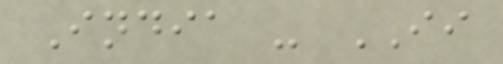India - II
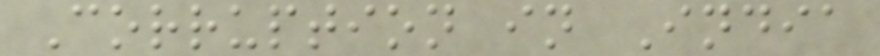Corruption in India
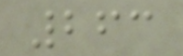263
